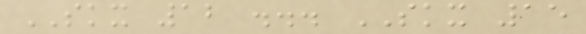SKX 12 ... SKX 15
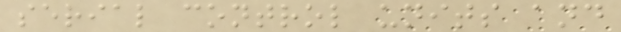serial control units and
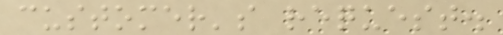customer's request.
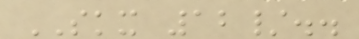SKX 12/..
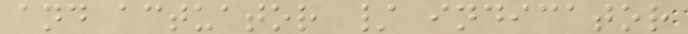and actuator / indicator
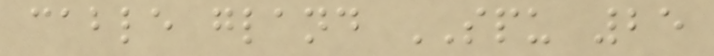cable gland SPU 25
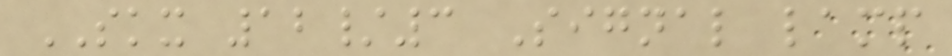SKX 12/3 Signal lamp
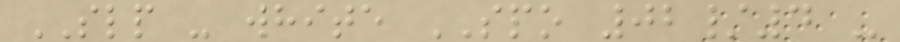SLP - white SPO 02/4 -
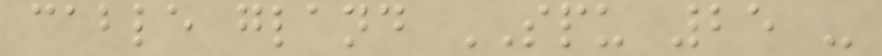cable gland SPU 25 -
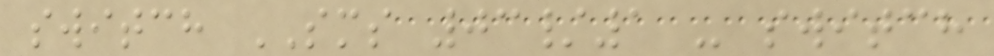switch SMS 03/1 - switch
